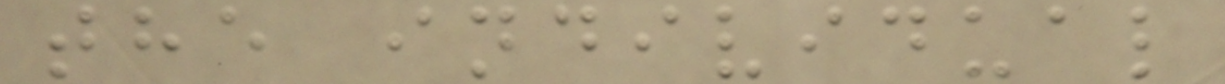the individual
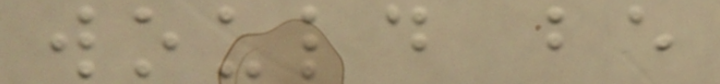would be
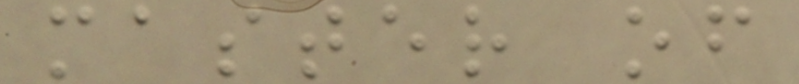master of
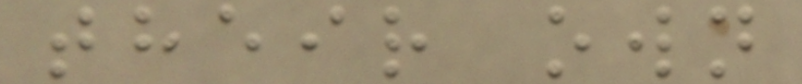their own
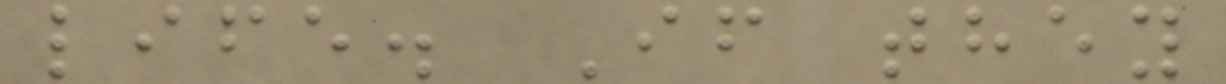life. If they
